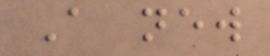A new
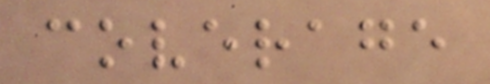coverage
